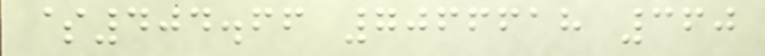$404.66 7066618 360
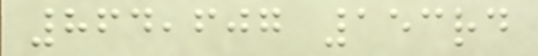864,607 153rd
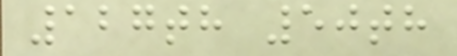127th 50th
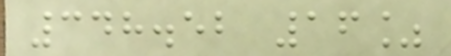348.52 16%
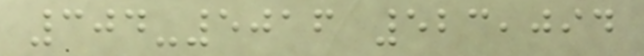304-5016 523,094
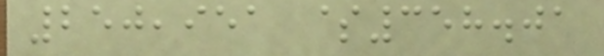250,951 $358.01
